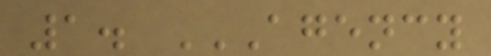1. AGENCY
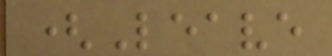(Leave
